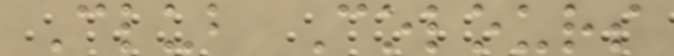Club Colours
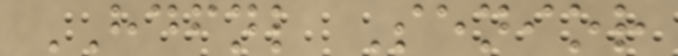HDFNL Senior
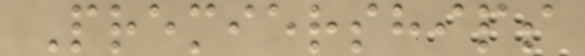Premierships
